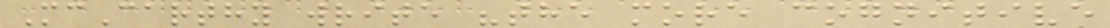McCarthy write "the more cognitive
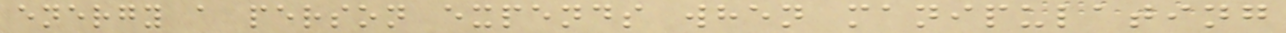energy a person expends when manipulating
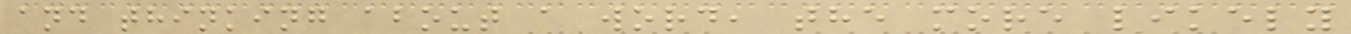and thinking about a word, the more likely
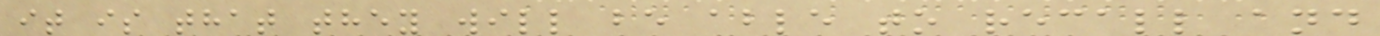it is that they will be able to recall and
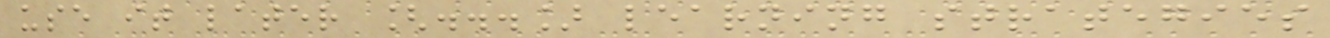use it later [...] learning strategies
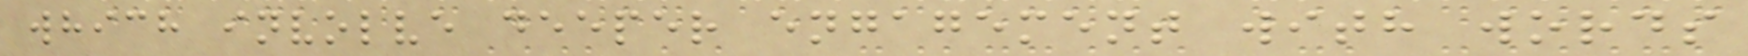which involve deeper engagement with words
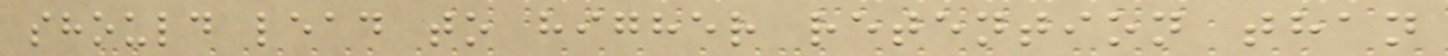should lead to higher retention than
